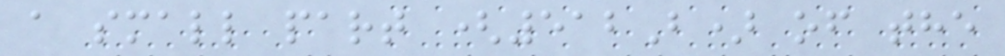a small part (512B) of the
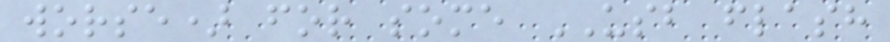worse) for some USB flash
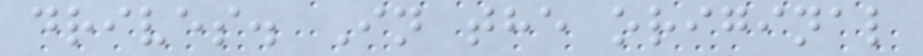drives. In the original
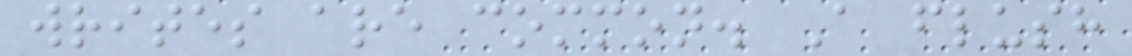writes are common. A flush
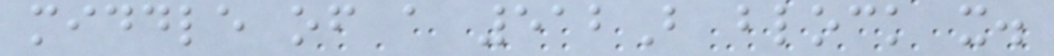middle of a 512B block x.
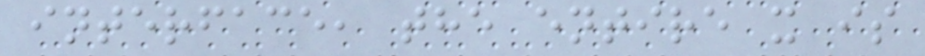interface, the entire x is
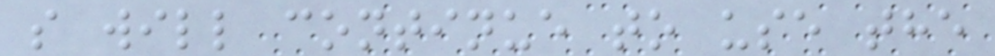s will continue to use the
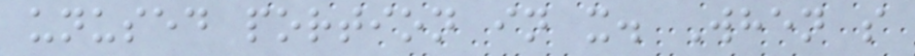unused portion in x. When s
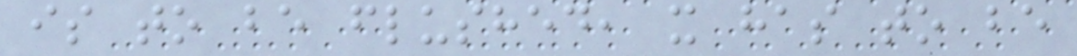is to be flushed, x has to be
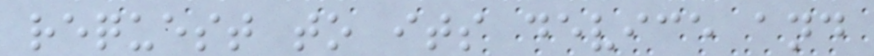request to its device and
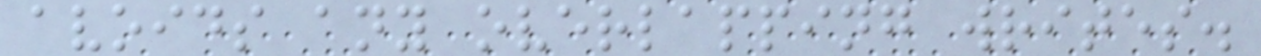avoids any overlapping writes.
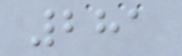281
